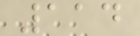114
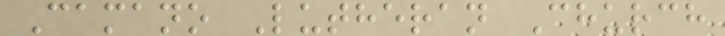Camano Lutheran Church
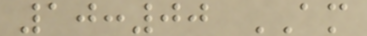10:00 AM
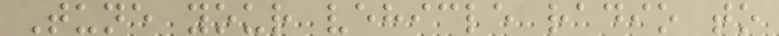Tune your vehicle radio to
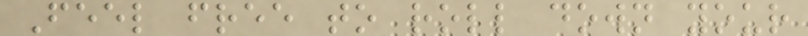Feel free to roll down your
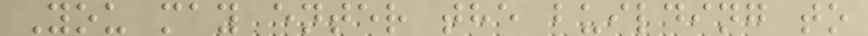You may enter the building to
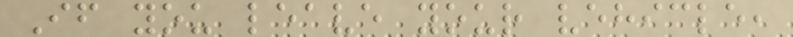If you leave your vehicle,
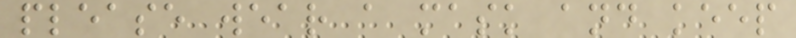please wear a mask and keep
